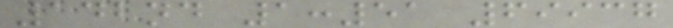142nd 1:51 69937
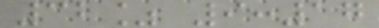32% 9:17
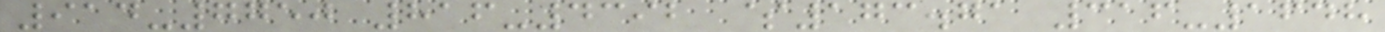914-7750 816-4392 $173.71 316-1648
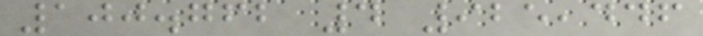100.762 4 925,446
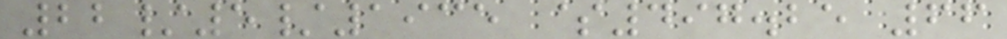22/5/1935 $497.25 66
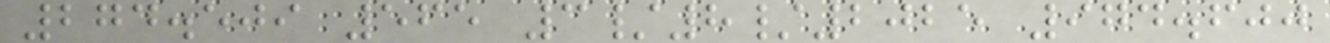274.509 565 3/8/2025 974.600
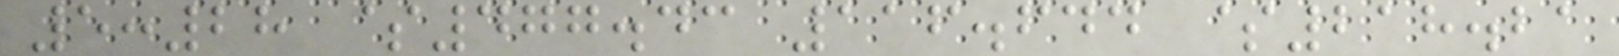5:28 $477.43 116.644 $218.21
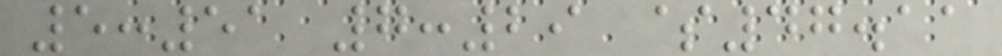5:51 7:29 $47.11
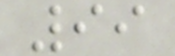99
